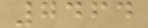7464
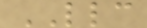LLC
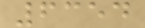6354
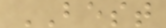BEST
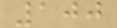100
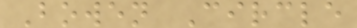Bowen Circle
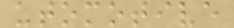utomotive
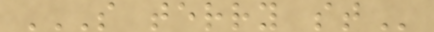S TERRY ST
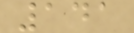141
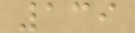139
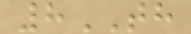8TH
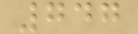747
